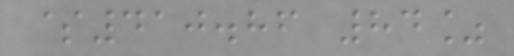$410.86 84%
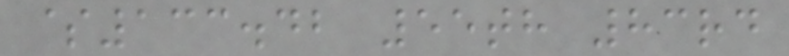$133.42 55th 83rd
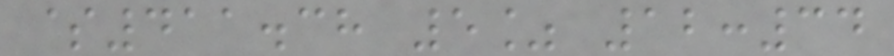$411.38 5% 12:34
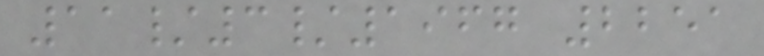11/3/1967 2251
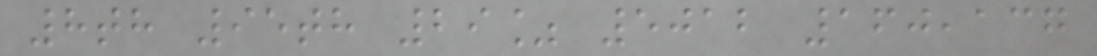8th 95th 29% 5012 160,137
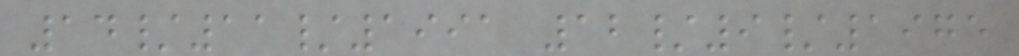14/11/1991 12/9/1975
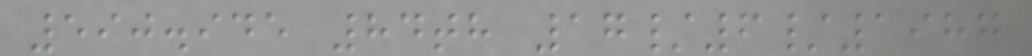590.945 84th 17/6/1987
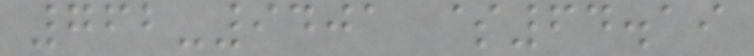762-9401 $64.19
